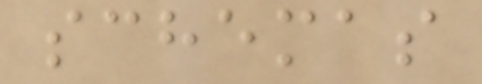schemas
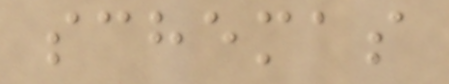schemas
